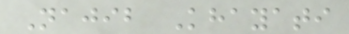Najib Khayati
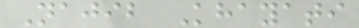Najib Khayati
